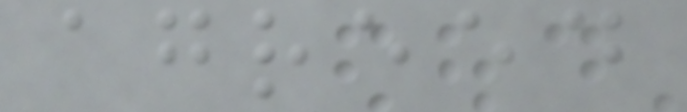agreed
